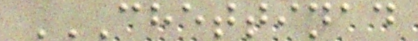CHETTINAD
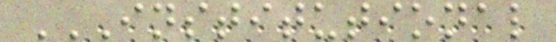INSTITUTIONAL
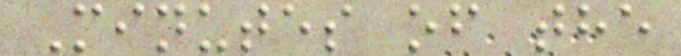Minutes of the
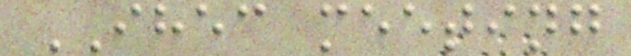IHEC meeting
